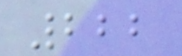222
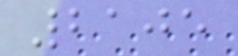2105
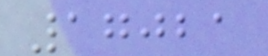17021
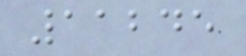11245
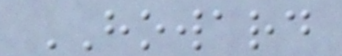HOWARD
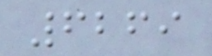6269
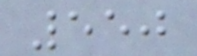550
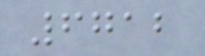6712
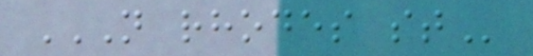N RHODES ST
